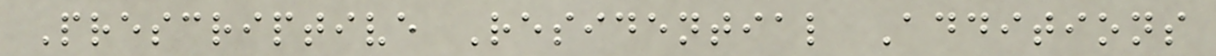Prescriptive Residential Additions
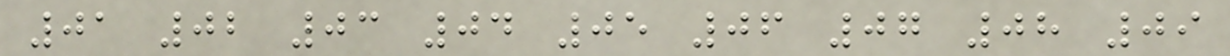01 02 03 04 05 06 07 08 09
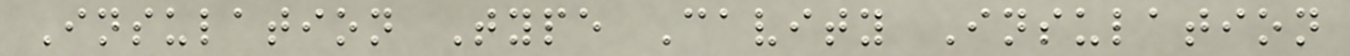Insulation Type Cavity Insulation
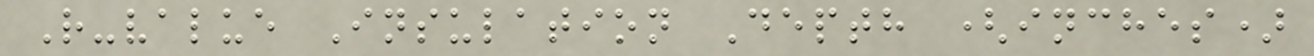R-value Insulation Depth (inches)
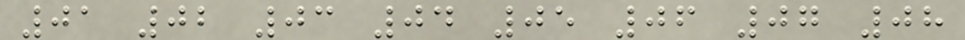01 02 03 04 05 06 07 08
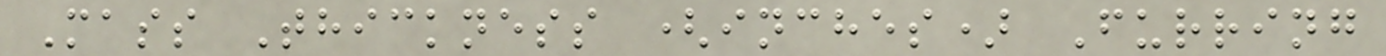Mass Thickness (inches) Furring
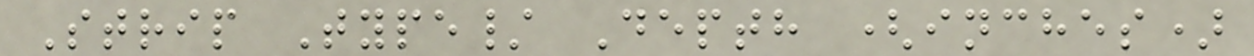Strip Type/ Depth (inches)
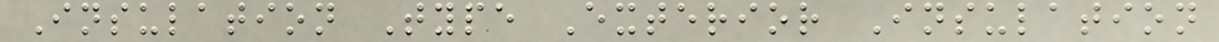Insulation Type Exterior Insulation
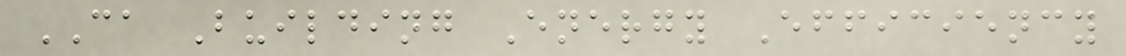CA Building Energy Efficiency
